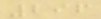296
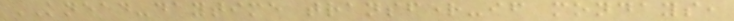KNEAD-daytime transfer-if mondays,
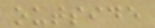outside
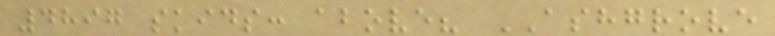4897 skids: above? ASHGROVE
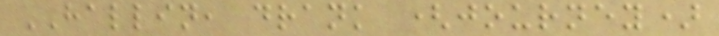HALLIN, drank (journey)
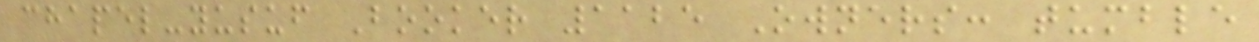chapel-yusuf Booker 1125 Owners: tumble
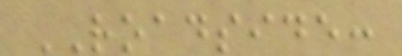ROADSIDE:
